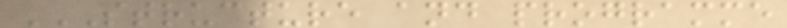STRUCTURE AND PROGRAMME
